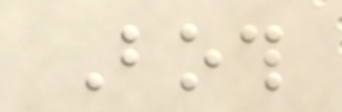Both
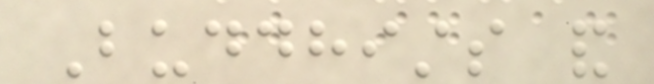Buddhists and
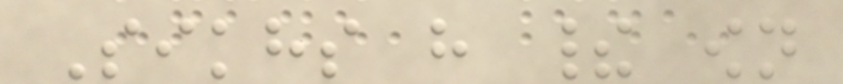Sikhs have their own
